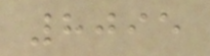8095
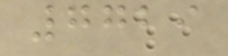7729
